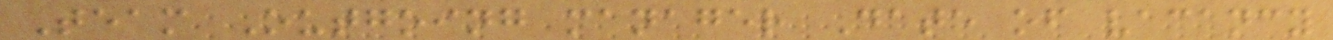Team Outgoing manager Date of vacancy
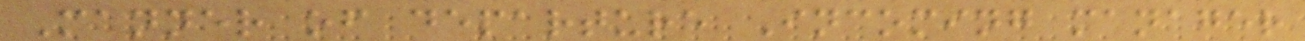Manner of departure Incoming manager
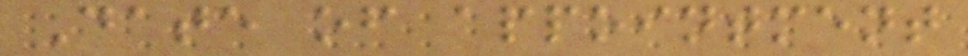Date of appointment
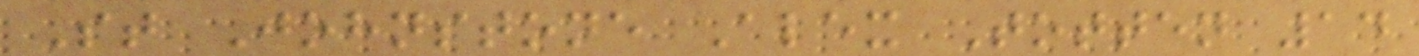St Johnstone Alex Totten 14
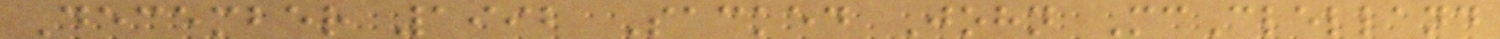December 1992 Sacked John McClelland
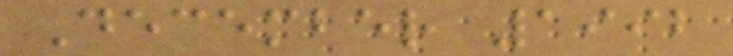December 1992
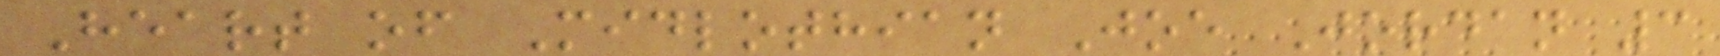Heart of Midlothian Joe Jordan 3
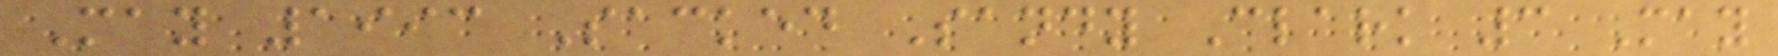May 1993 Sacked Sandy Clark 3 May
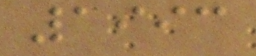1993
